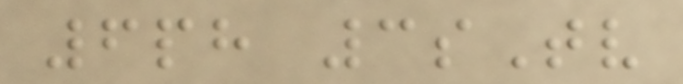6ph 3sTv
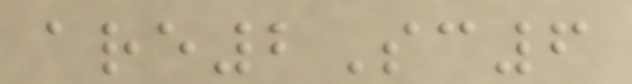are2Sc6
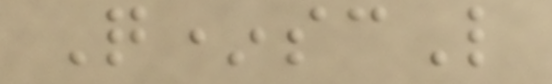Q*scL
